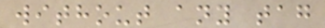without any tag
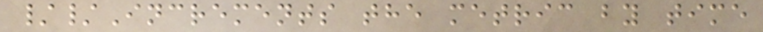//Increments the metric by time
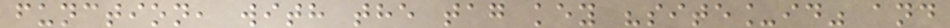function, with the tag key "site_id" and
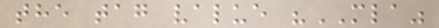the tag value "MLA"
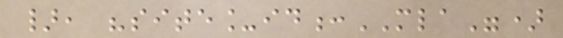}, "site_id:MLA")
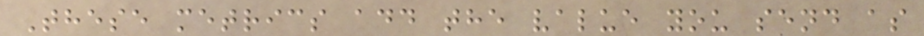These metrics add the value you send as
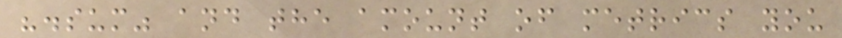".sum" and the amount of metrics you
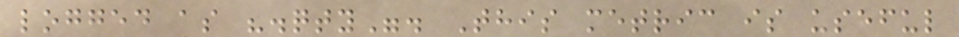logged as ".qty". This metric is useful
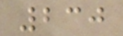230
